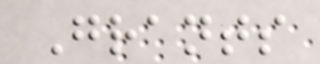Grants
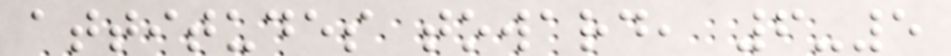attitudes toward, 6-5
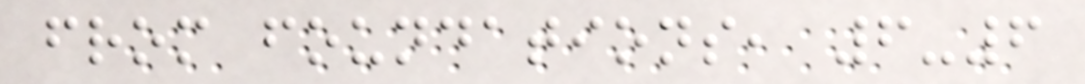from foundations, 6-6
